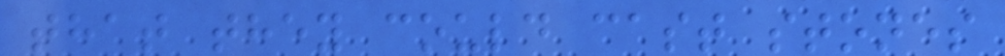that they could cast stones
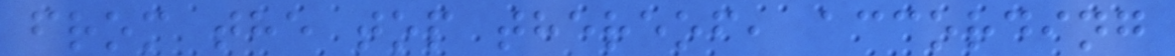from the top thereof, according
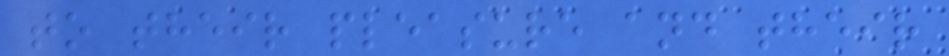to their pleasure and their
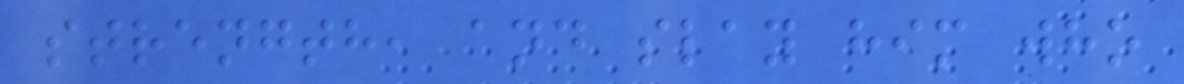strength, and slay him who
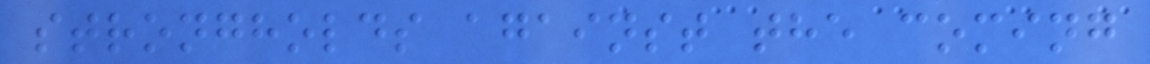strongholds against the coming
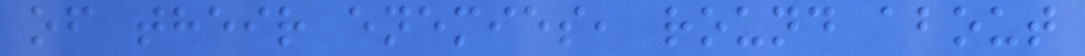of their enemies, round about
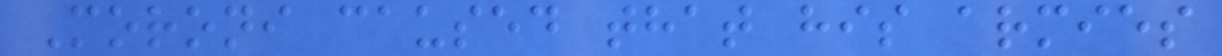Moroni caused that his armies
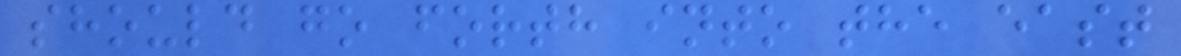should go forth into the east
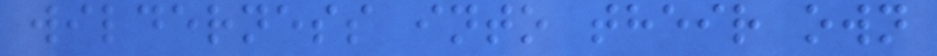wilderness into their own
